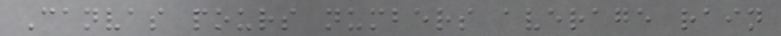Canvas pours numbers average rain
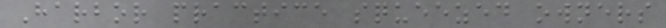Harbor practice squeezed owners
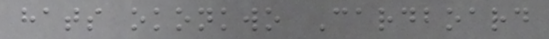hats okonkwo Cardboard
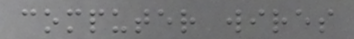computer wires
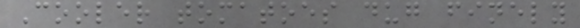Cooler tomatoes dug finely
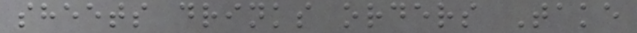sheets drinks orders Take
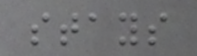stays
